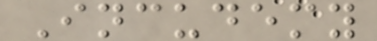Incudemy
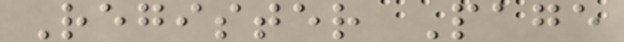Register Page
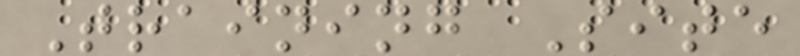Training Site
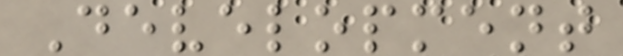Development
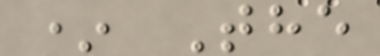* The
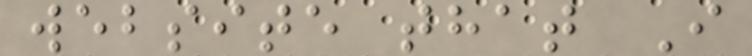website that I
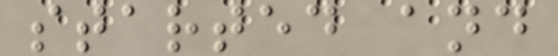started and
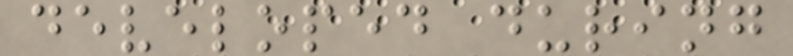developed during
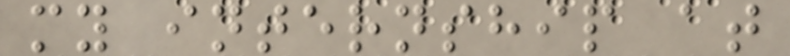my internship at
